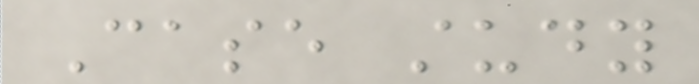Case study
